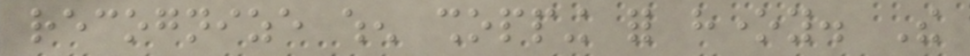recognize when shopping for honey. The
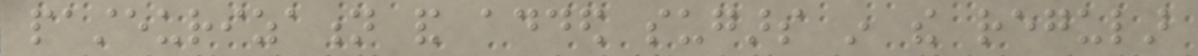pasteurization and added sugars in the regular
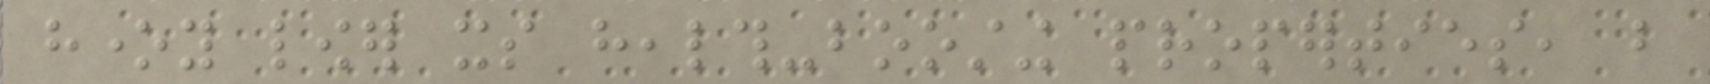honey lower its health-boosting properties, but
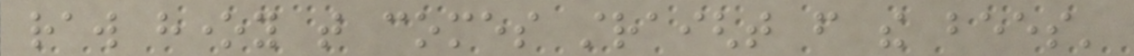raw honey that comes straight from the bees'
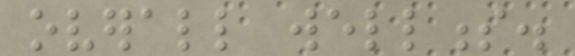overall wellness.
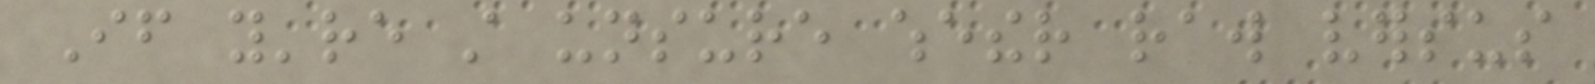If you're still unsure whether raw versus
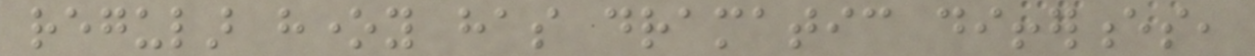regular honey has dramatic differences,
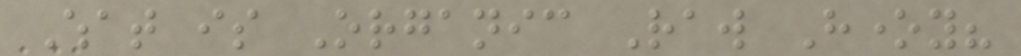What is Organic Raw Honey?
